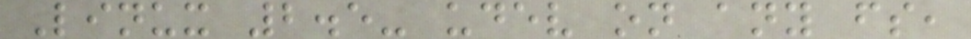Linux 2.5- udev on any fs,
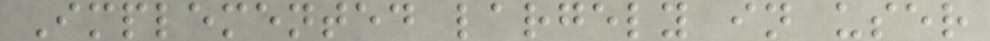Implemented largely in user
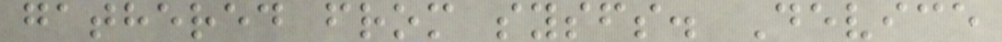gathered from sysfs. Device
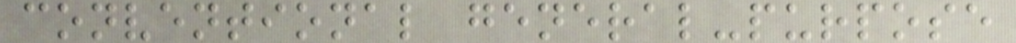conventional general-purpose
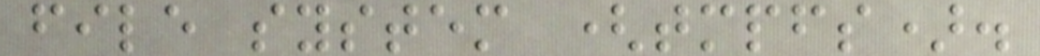file system (tmpfs).
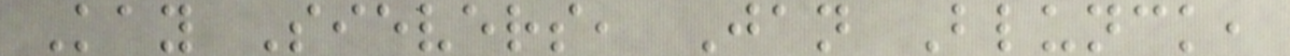Kay Sievers, Jan Blunck,
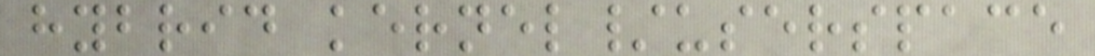hybrid kernel/userspace
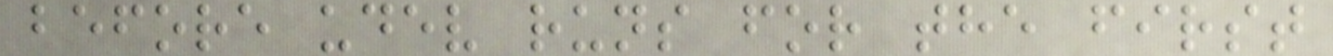before udev runs for the first
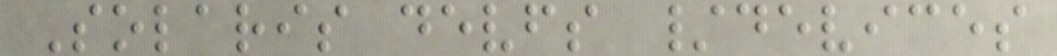Solaris devfs /devices
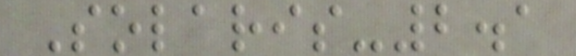Solaris-2.1
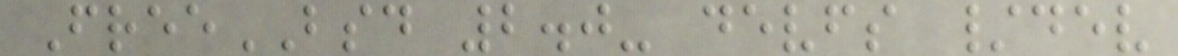FreeBSD 2.0- devfs /dev
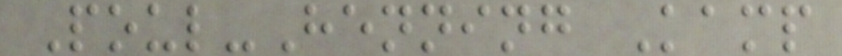Poul-Henning Kamp
